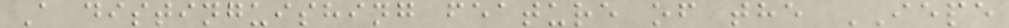A distinguishing feature of the IEPE
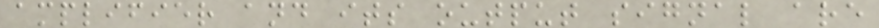amplifier and its output signal are
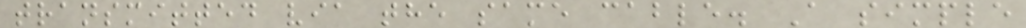transmitted via the same cable. A simple
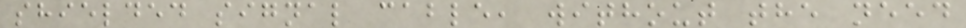shielded signal cable, without the need
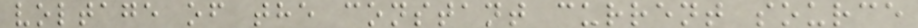voltage of the constant current source
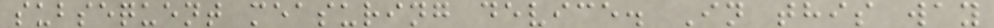subsequent measuring device. In this way
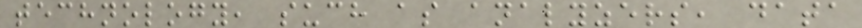technology, such as analyzers, data
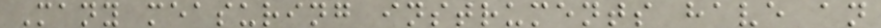Many measuring instruments have an
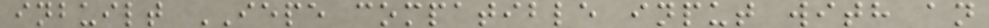inbuilt IEPE compatible input with an
